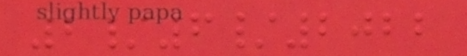2/6/2022
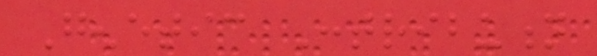Genetic Contribution
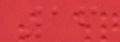16
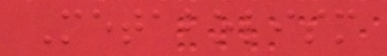Metabolism
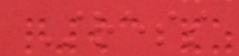Stress
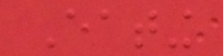Eating
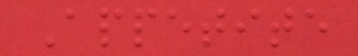Appetite
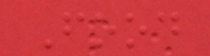Food
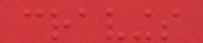cravings
